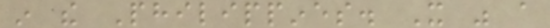in the Philippines. It was a
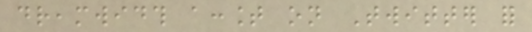dreamwidth account on Twitter for
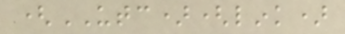(UTC)(link)
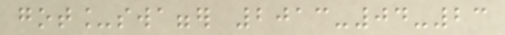got_swagger 2013-04-23
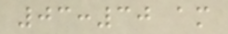03:30 am
